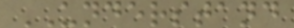UNDERSTAND
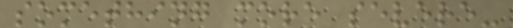something more severe-
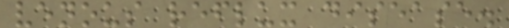venous reflux disease.
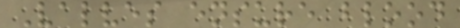Valves ensure blood
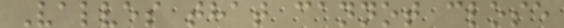Valves that cannot close
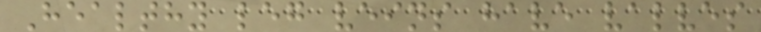Healthy leg veins have valves
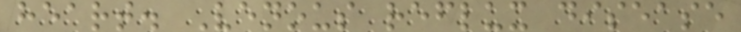heart. Venous reflux disease
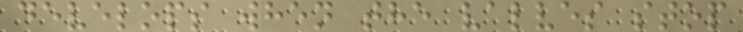develops when the valves stop
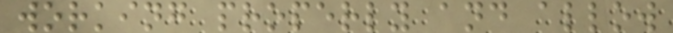working properly and allow
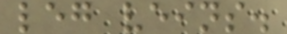leg veins.
